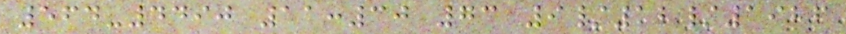564-4490 11:30 73 9/12/1926
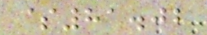$81.02
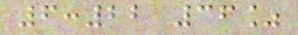6:22 36%
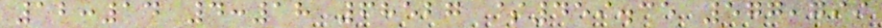12:14 4:18 68527 $459.35 577,799
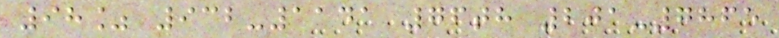98% 932-1141 76th 201-7865
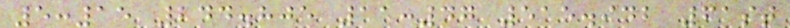5:15 244.805 11:47 515.942 61st
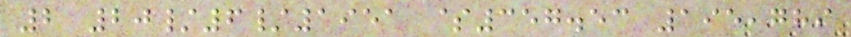2 20/6/1951 $357.53 195,789
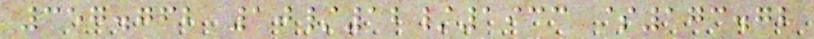357.762 10/12/1933 $173.72
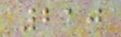210
